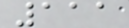111
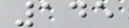145
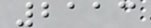2113
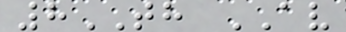8TH AV
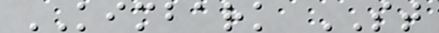KIMBARK ST
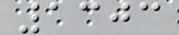1303
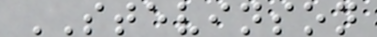STEVINSON
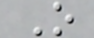O
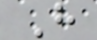H
